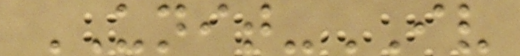UNIT-IV
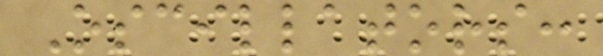Oscillators:
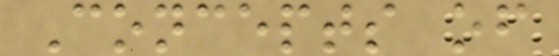Concepts of
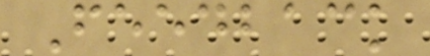Feedback
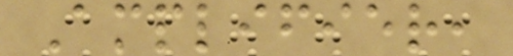Amplifier,
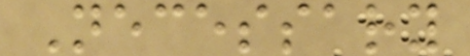Necessary
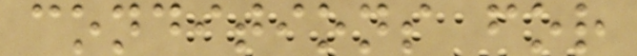conditions for
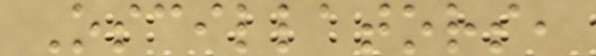Oscillators,
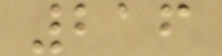216
